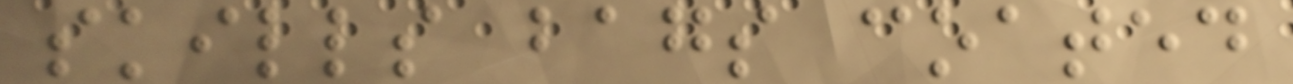skills bags coated
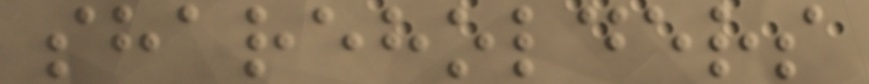shareholders
